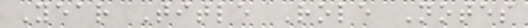Year Title Role Notes
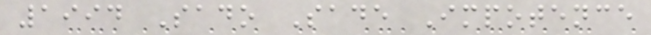1994 Sado Sade Impotence
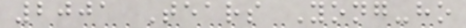2001 Tears Yong-ho
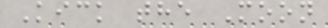Kick the Moon
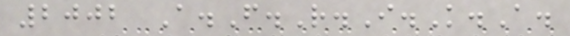2002 A.F.R.I.K.A.
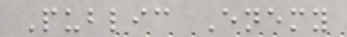Public Enemy
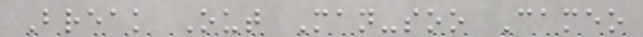Break Out Man-soo Cameo
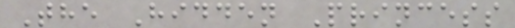The Hidden Princess
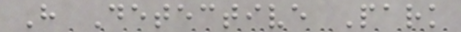H Detective Park
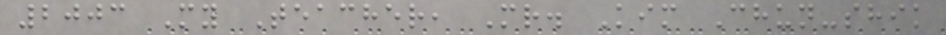2003 My Teacher, Mr. Kim Chun-shik
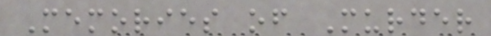Memories of Murder
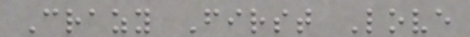Crazy First Love
